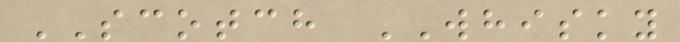SCOTCH WHISKY
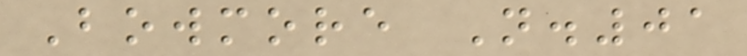Bowmore N.01
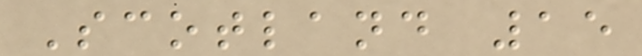Scotland 15
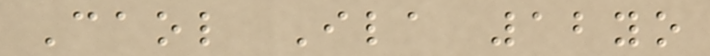Caol Ila 12yo
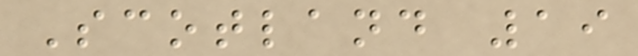Scotland 19
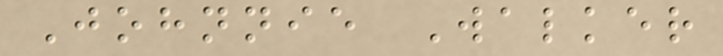Johnnie Walker
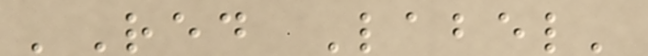'Red Label'
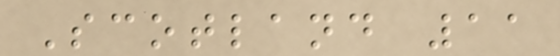Scotland 11
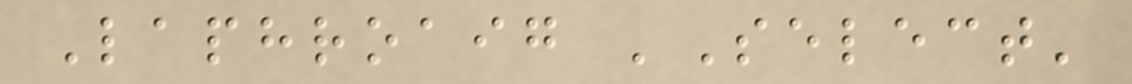Laphroaig 'Select'
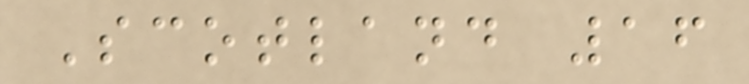Scotland 16
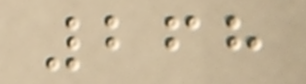268
